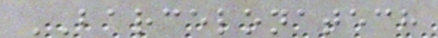BARCELONATECH
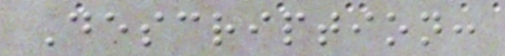Description:
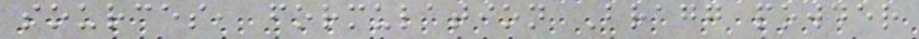sources, formulation Bragg powder
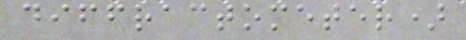diffractometer)
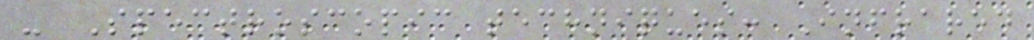- Spectroscopic techniques: Infrared
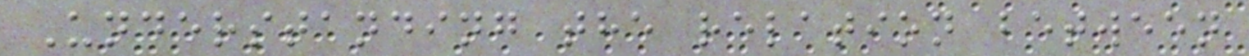Understanding the relation between
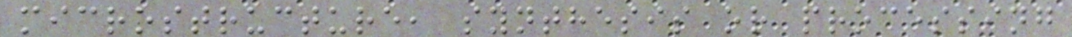microstructure, synthesis or processing
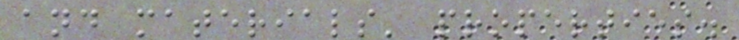and materials' properties.
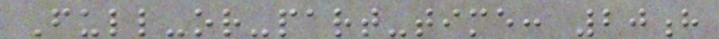Full-or-part-time: 20h
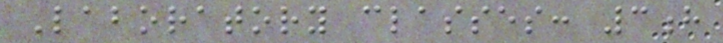Laboratory classes: 3h
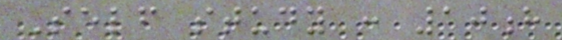Self study : 10h
